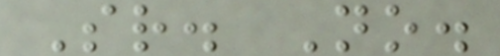Sr. No.
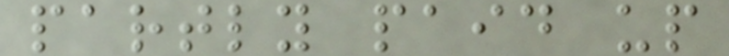partly paid up
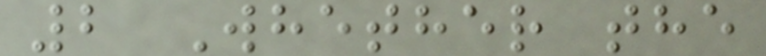2 Whether the
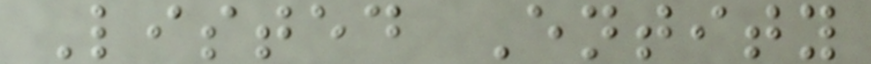Listed Entity
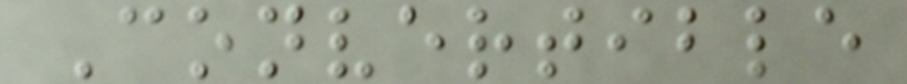Convertible
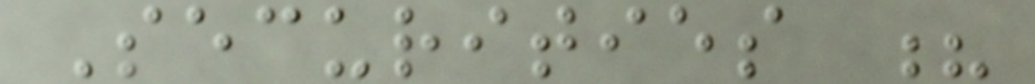Securities ?
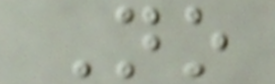No
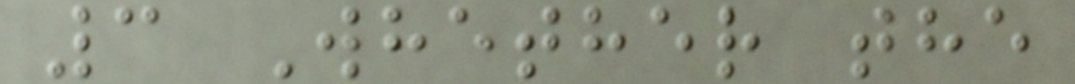3 Whether the
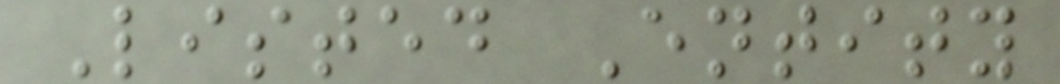Listed Entity
